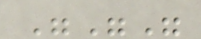"""
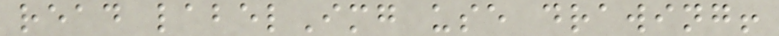read labelImg use drawing!
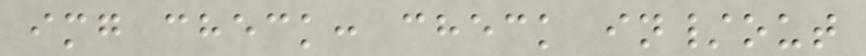img check: check in/out
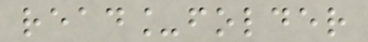read_folder
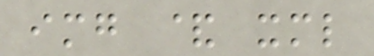img & xml
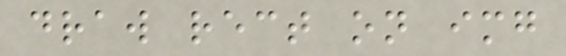draw rect on img
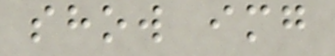show img
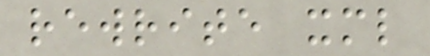rewrite xml
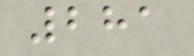281
